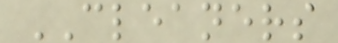CLEANERS
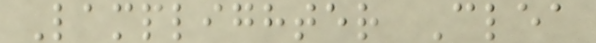Lamplighter Clea
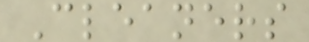Cleaners
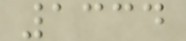1334
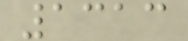1313
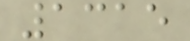1315
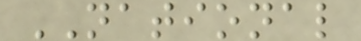NATIONAL
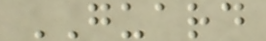GUARD
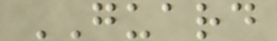GUARD
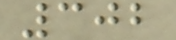302
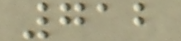712
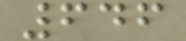646
